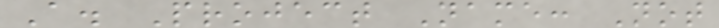A. Project Name: Not
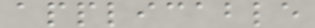applicable
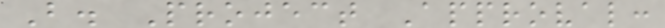B. Project Approval:
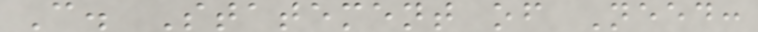C. Statement of Need:
